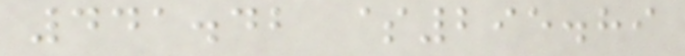441.42 $295.89
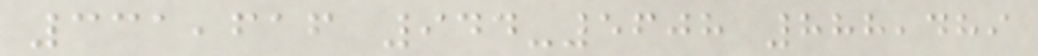331,616 944-5608 888,489
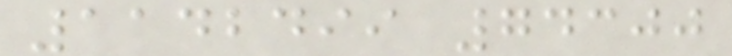1142499 74300
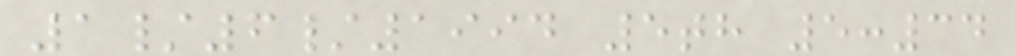1/6/1994 5th 5:34
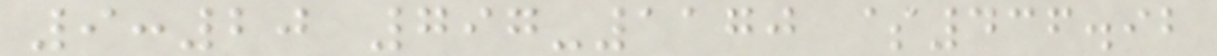9:20 797-1170 $436.92
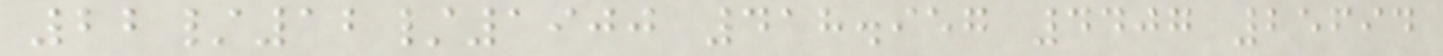22/12/1900 418.957 4407 25694
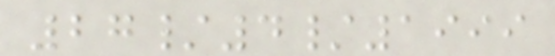27/4/1999
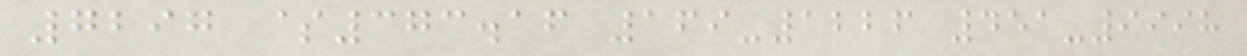7297 $373.16 169-1226 451-9998
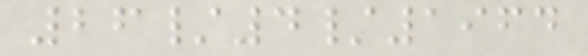26/4/1964
